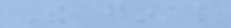The final
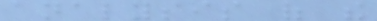analysis of the
